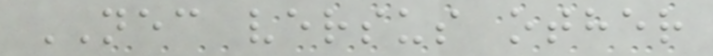NEC versus other
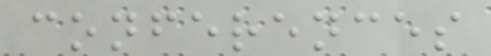conferences
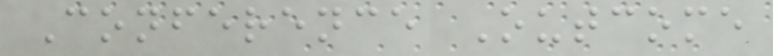Conference Outcome
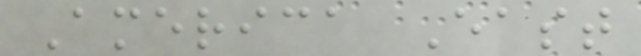America East
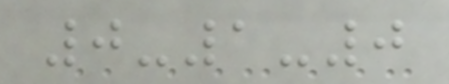0-1-0
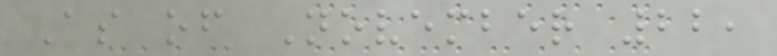As of November 22,
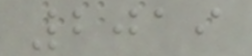2019
